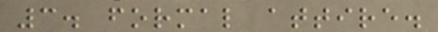3. formal attire.
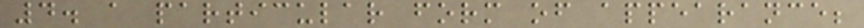4. a particular form of appearance;
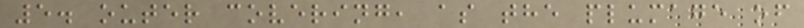5. outer covering, as the plumage of
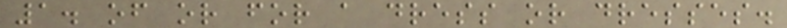1. of or for a dress or dresses.
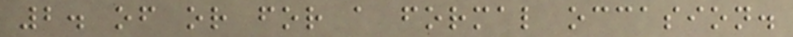2. of or for a formal occasion.
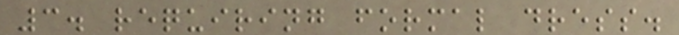3. requiring formal dress.
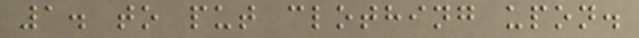1. to put clothing upon.
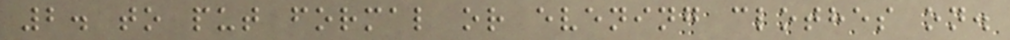2. to put formal or evening clothes on.
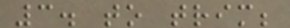3. to trim;
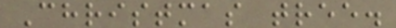Christmas tree.
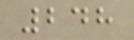248
